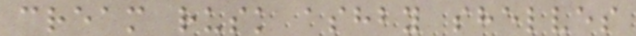cream rusk ashby shelves
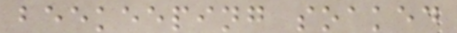beekeeping soaked
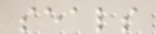seals
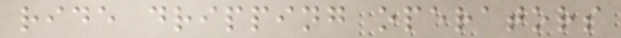ride dripping operators
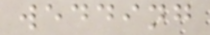wedding
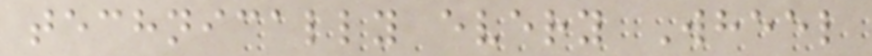technically every Wheel
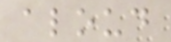aloud
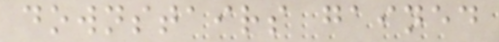downstairs gained
